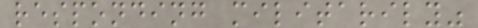responding militarily"
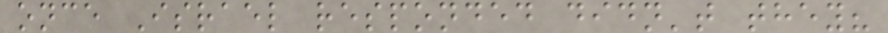once Israel responded didn't they?
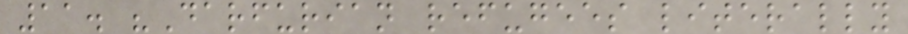11. "Darfurian refugees literally
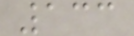133
